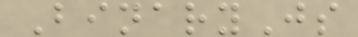BinaryJs
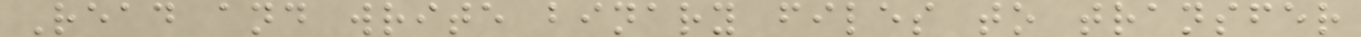Read and write binary files to transfer
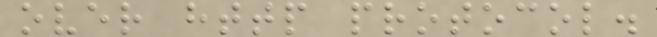over http protocol.
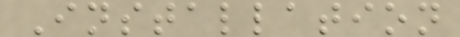Installation
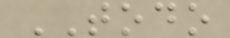TODO
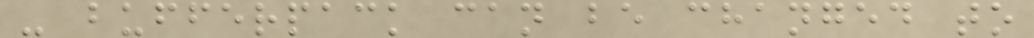- bufferpack can be changed to
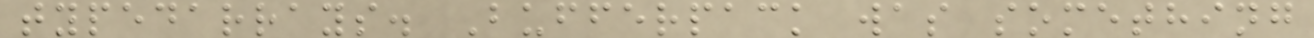typedarrays. Bufferpack was something
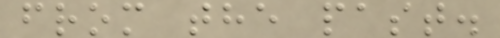from the past.
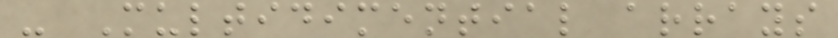- Multidimential arrays
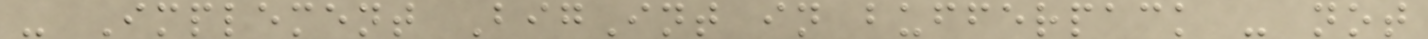- Implement BigInt in bufferpack - not
